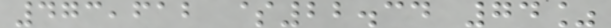473,612 $22.34 74%
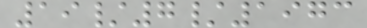19/7/1973
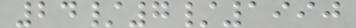24/7/1990
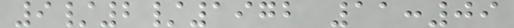9/2/1972 11:09
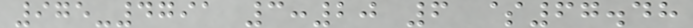975-4791 3:20 6 $67.48
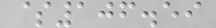$106.59
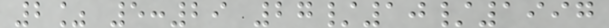2% 5:29 27/10/1997
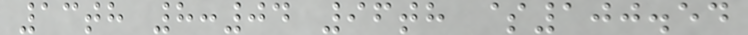13th 8:04 96th $100.54
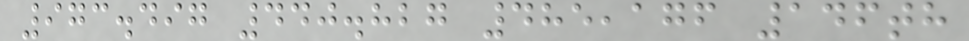973.497 440.827 485,176 146th
